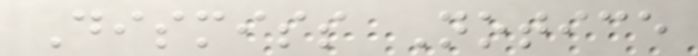Dismiss Notice
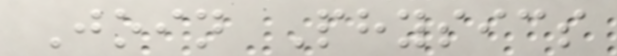Join Physics
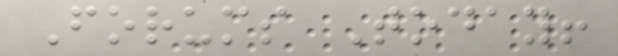Forums Today!
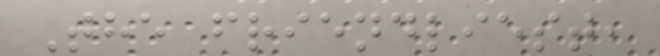The friendliest,
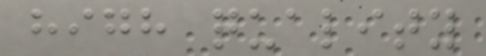high quality
